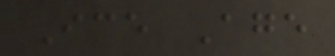Ice Age
